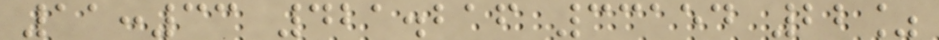11:33 421.216 33154 22%
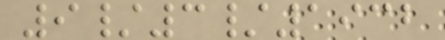9/3/1932
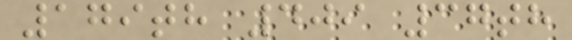179th 409 37th
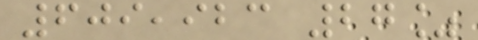609,923 27%
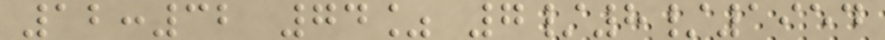12:32 74% 7/8/1954
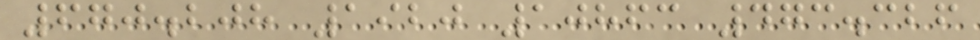670.208 1920 10863 473.326
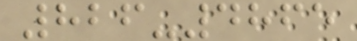826-4865
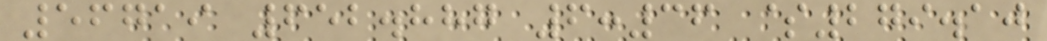56719 652.887 6:36 $279.10
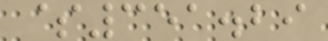$351.29
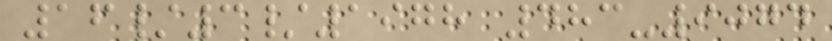16/3/1978 483-9074
